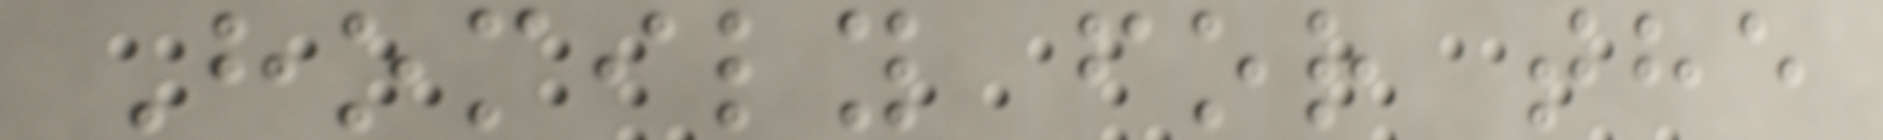Homily for the
